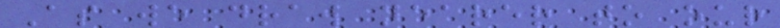As we draw nearer to our
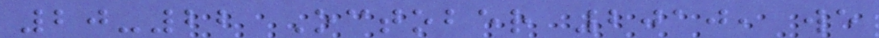20-22 October 2010, we
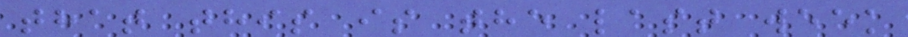that this is the last week
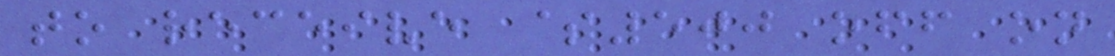to receive $500 off on
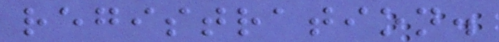registration.
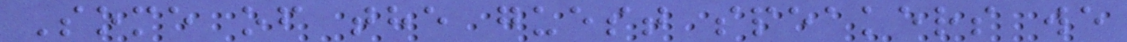Some of the guest speakers we
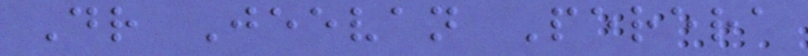Dr Jeevan Perera
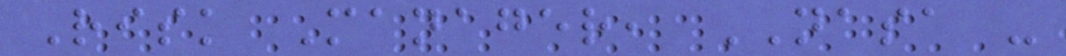Risk Manager, NASA -
